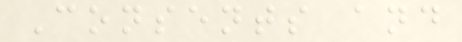Consents and
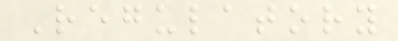Regulatory
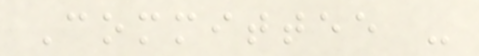Committee -
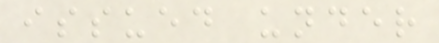issued under
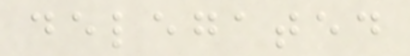delegated
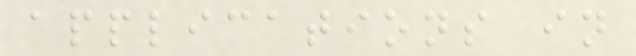applications in
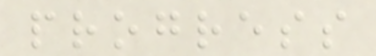progress
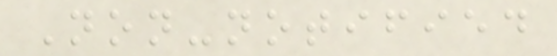Non-notified
